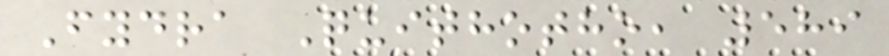Fydra Quithotho, 589
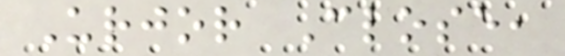Urjor Close,
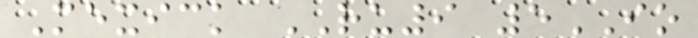Mexick RU9 5IO
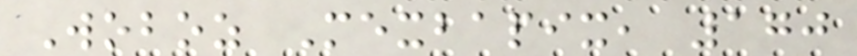Woboz Mexbapix, 170
